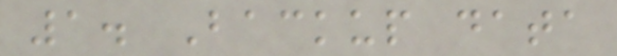1. Backup data
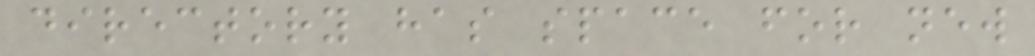directory has space for new
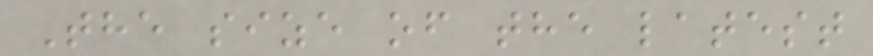The size of the latest
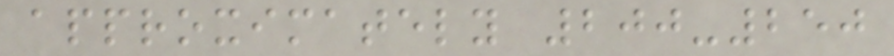approximately 200-250
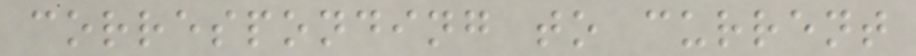corresponding to current
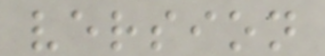version
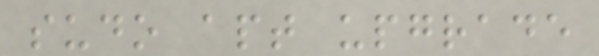sudo apt upgrade
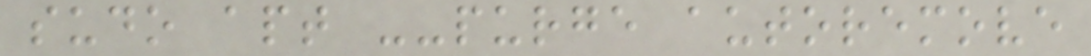sudo apt --purge autoremove
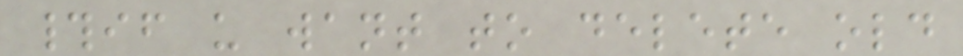#if u want to delete old
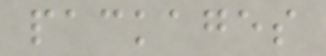packages
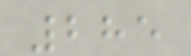285
